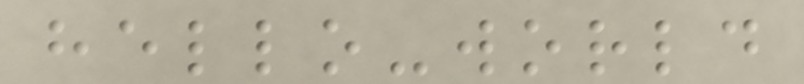hello-world
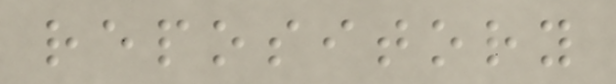repository
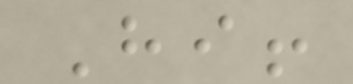Hi!
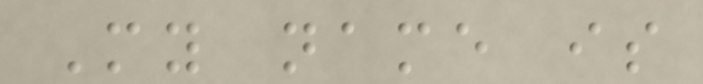My name is
